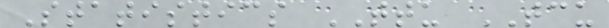Statistics TTU TCU
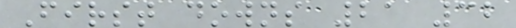First downs 21 32
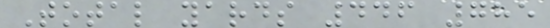Total yards 446 785
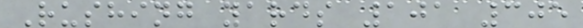Rushing yards 101 305
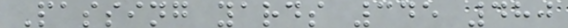Passing yards 345 480
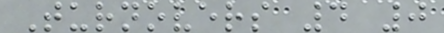Turnovers 4 0
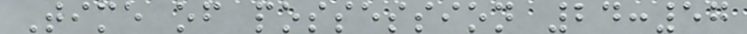Time of possession 24:57
